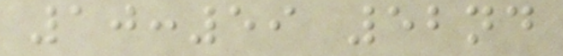10:59 52nd
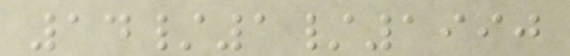14/1/1990
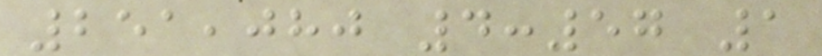251,080 4:57 1
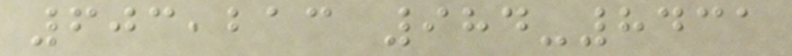603,213 984-8431
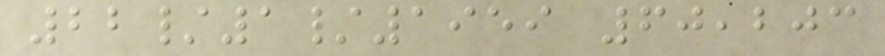22/1/1959 60,203
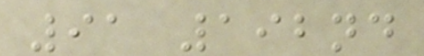91 192nd
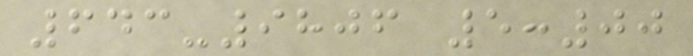643-9806 5:00
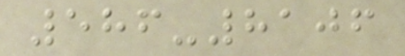586-8106
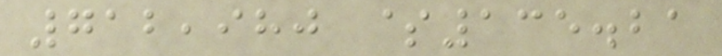712,980 $135.21
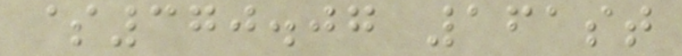$370.07 161st
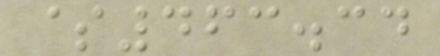$463.34
